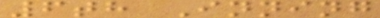6th Inning
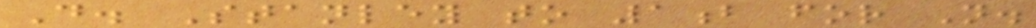D. Stanley to 1b for N.
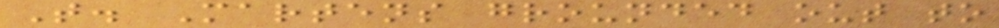T. Martens grounded out to
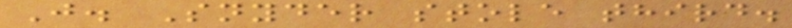J. Snyder stole third.
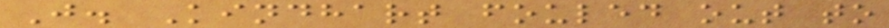J. Kindhart fouled out to
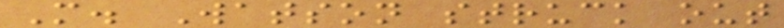M. Watson struck out
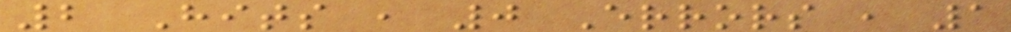2 Hits , 0 Errors , 1
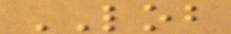LOB
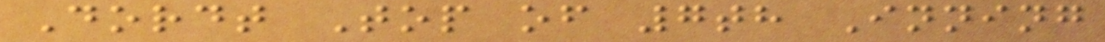Dordt Top of 7th Inning
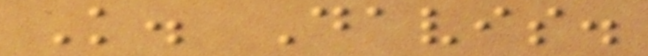K. Davis.
